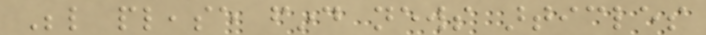Below please find news articles
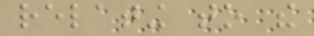relating to the
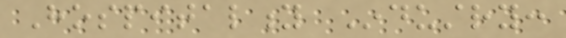Hospitality Industry:
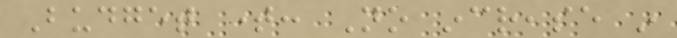Budget time: No increase in
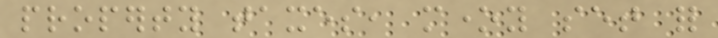property taxes, money set for
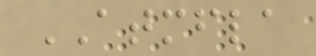ATMFLA
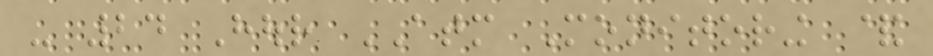- 24 Hour ATM Monitoring &
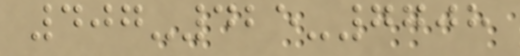407-425-7708
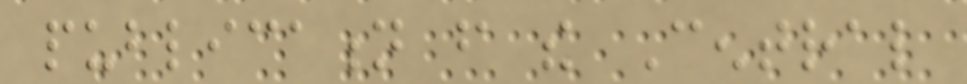publication from the Central
